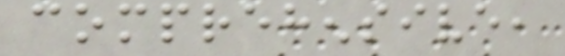comprehensive,
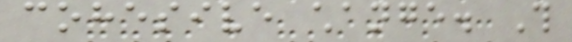cohesive change. This
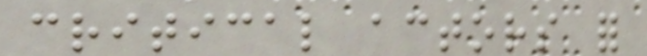critical actors for
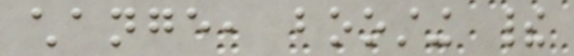change, boosting their
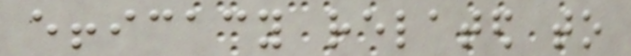efficacy related to
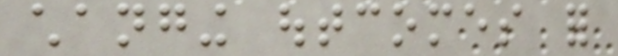changing outcomes for
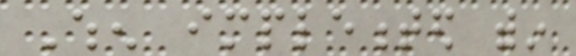When implemented within
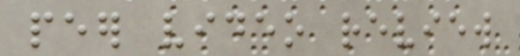peer video review
